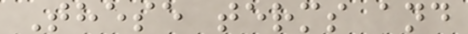These terms and
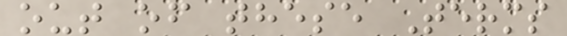out of these Terms
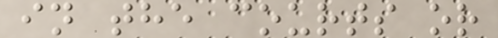in the courts or
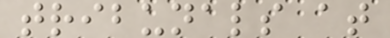tribunals at
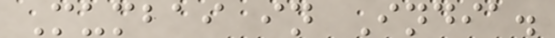Mumbai in India.
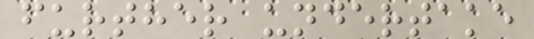further undertake
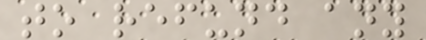to refund any
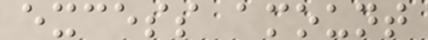excess amount
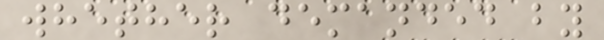whether demanded by
